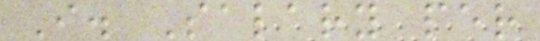I. Salary per
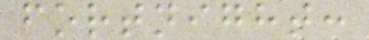fortnight:
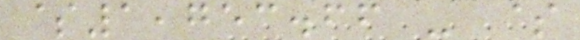$1,753.66 - $
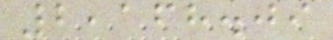2,168.09
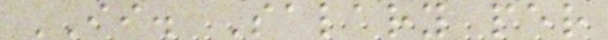II. Salary per
